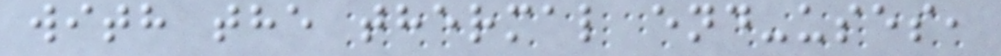with the thermal end-uses,
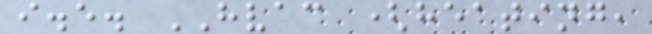i.e. HVAC (heating,
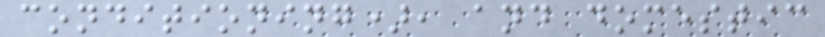conditioning), and domestic
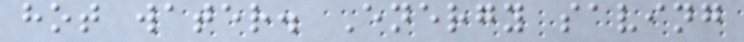hot water. Energy saving
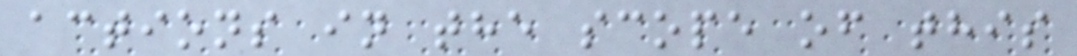actions in the scope of this
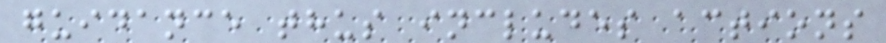guidance thus includes actions
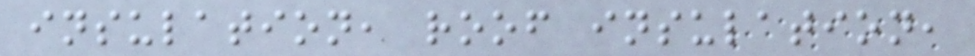insulation, roof insulation,
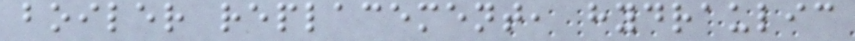boiler replacement, hydraulic
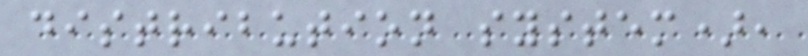distribution system),
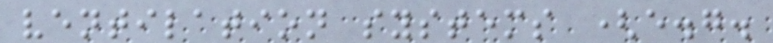ventilation systems (e.g.
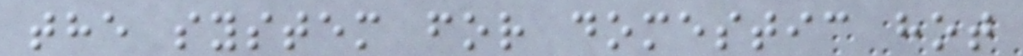the system for domestic hot
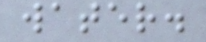water.
